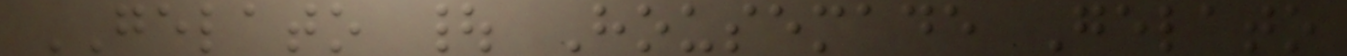GELATO | Housemade Gelato
